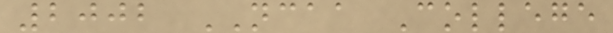2002 NCAA College
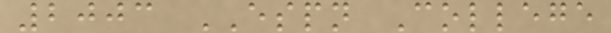2003 ESPN College
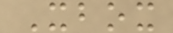Xbox
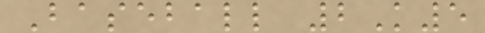Baseball 2K5
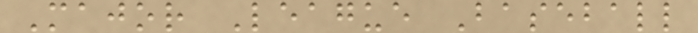Major League Baseball
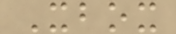Xbox
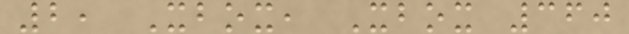2, Xbox, Xbox 360
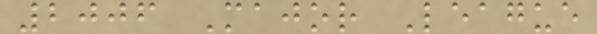2006 Major League
